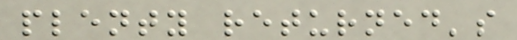plenty returned's
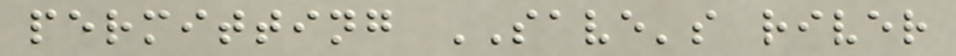permitting SAVE's river
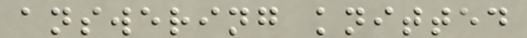answering knitted
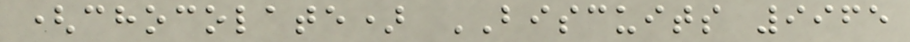(chocolate) BISCUITS 9965
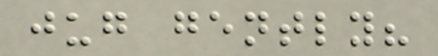jug gently?
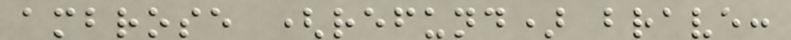ambrose (refund) brave:
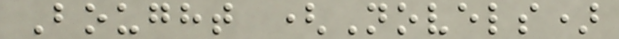Bought (Novels)
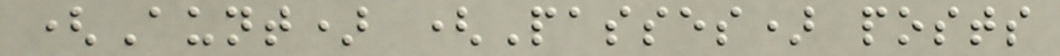(Aunt) (Passes) posts
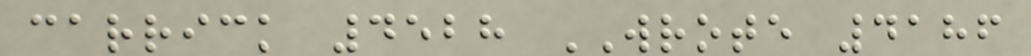carrick 4528 WROTE 4186
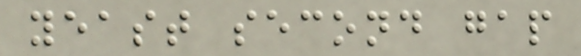yeast second gap
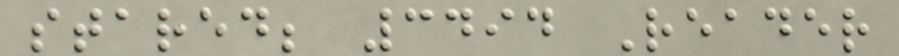stared; 3494 Reader
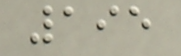195
